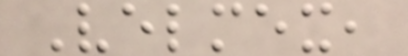Velmex,
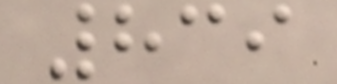839
